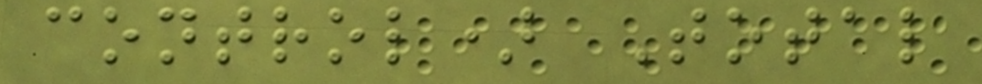control) Total
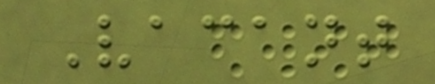Vacant
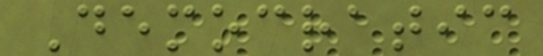Democratic
